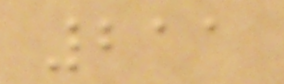211
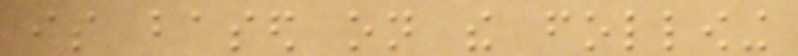is based on the following
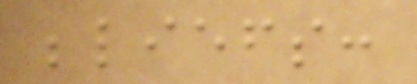beliefs:
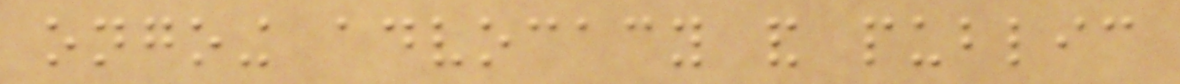ongoing advocacy and public
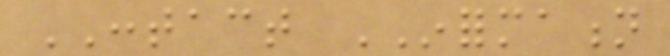CONTACT INFORMATION
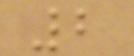2
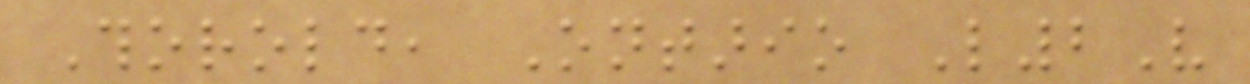Thorold, Ontario L2V
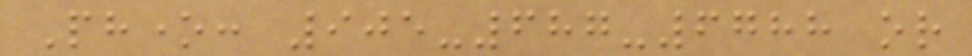Phone: 905-687-6788 or
